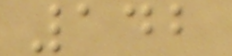142
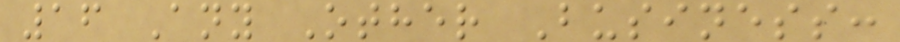16 Any Other Business:
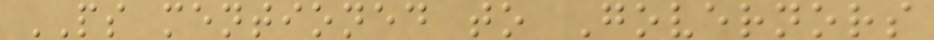PS mentioned to Governors
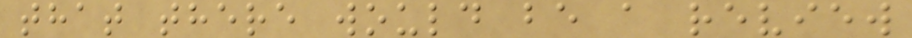that there would be a review
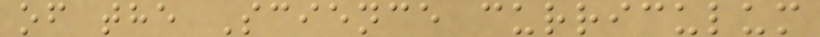of the Science curriculum
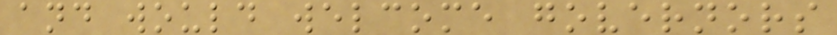and would welcome governors
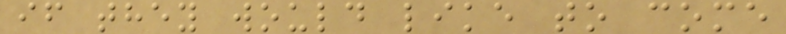if they would like to come
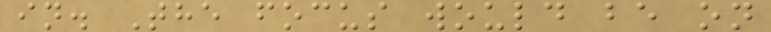in. The focus would be on
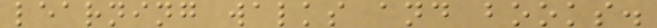learning walks and books.
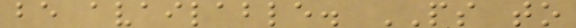be available. PS to
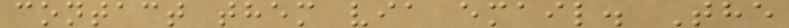contact them via email. The
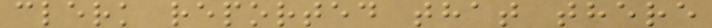clerk reported that there
